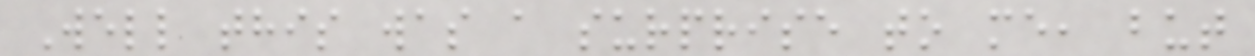Well this was a surprise to me, but
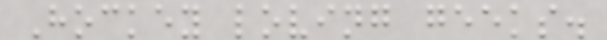Hockey loving geeks.
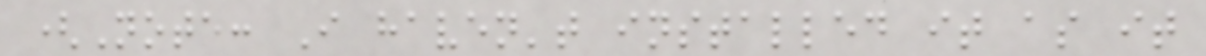(Note: I haven't installed it as it
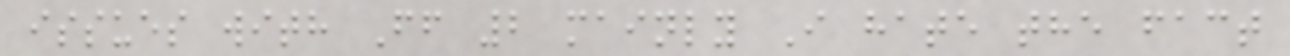issues with Ff 2 mainly I hate the fact
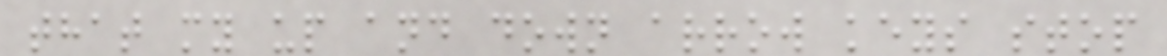that my up and down arrow keys stop
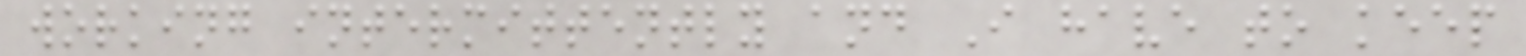working intermittently and I have to keep
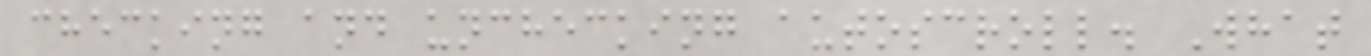checking and unchecking autoscroll. What
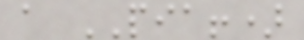a PIA!)
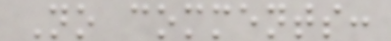No comments:
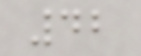42
